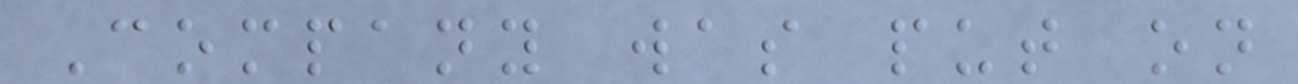Company was put on
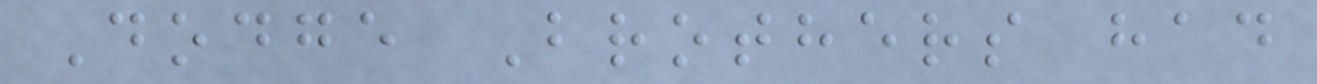Dodge Brothers had
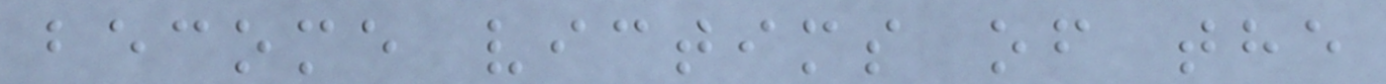become victims of the
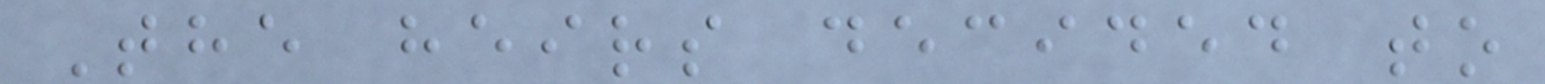The heirs decided to
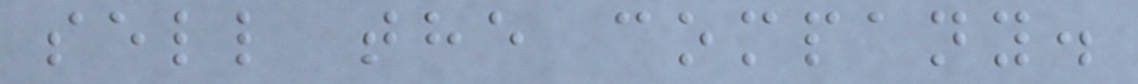sell the company.
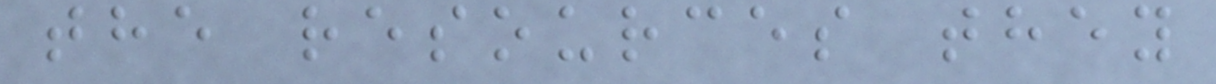the resources they
